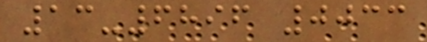13-6896 0033
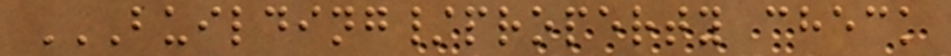BUILDING/PROPERTY CHECK
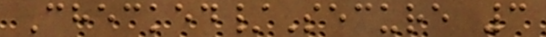Checked/Secure 3
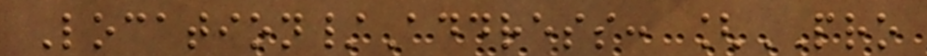Location/Address: [PRO
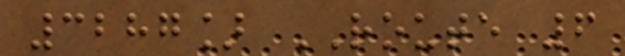3287] ROUTE 6
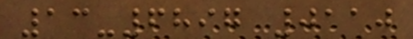13-6897 0110
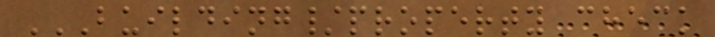BUILDING/PROPERTY CHECK
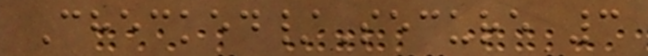Checked/Secure 3
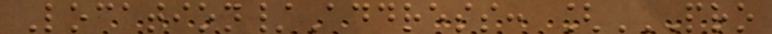Location/Address: [PRO
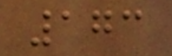173
